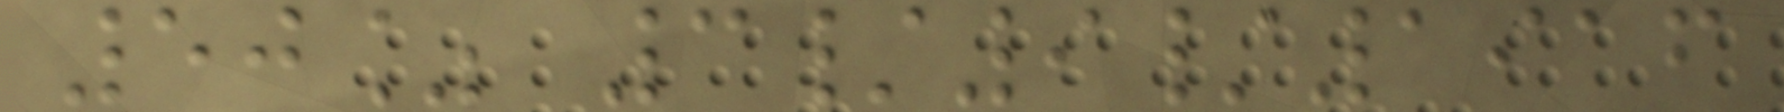50% 3/9/1916
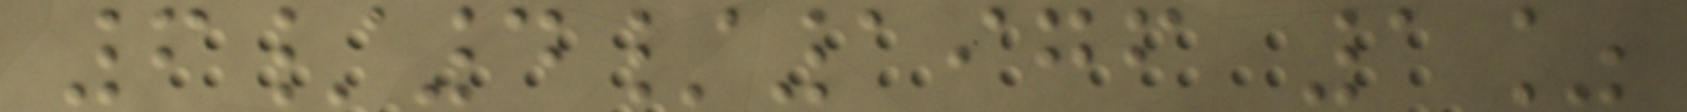6/4/1976 1%
